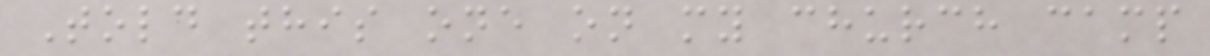Told this one on my church camp
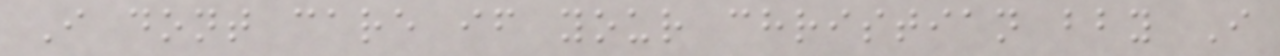I dont care if your christian bby I
